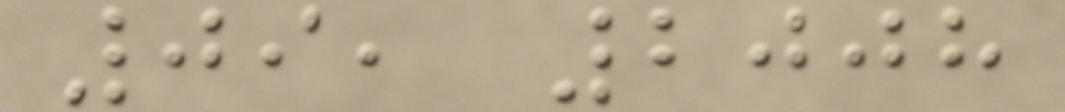09, 2008
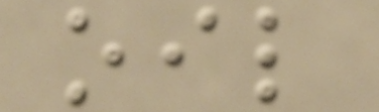oil
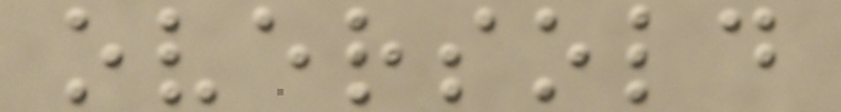oversold
